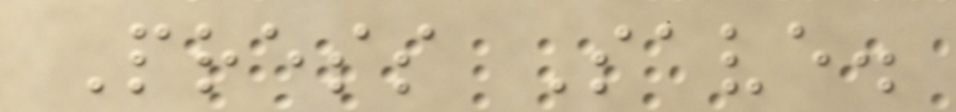Press Save.
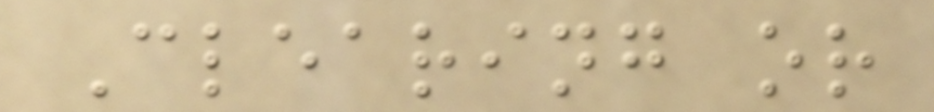Clearing or
